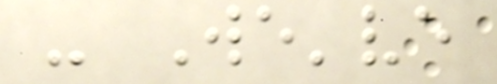- We've
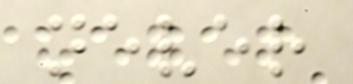never
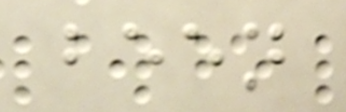been
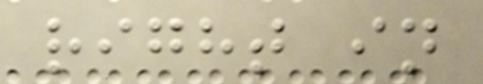right in
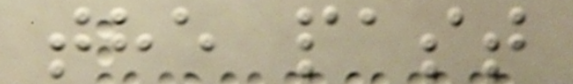the past
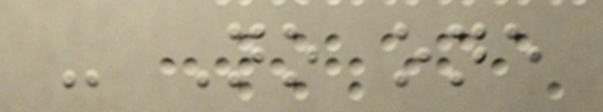- No one
